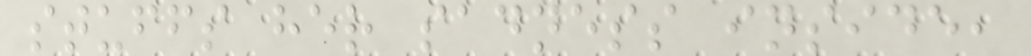stuffs her sadness inside,
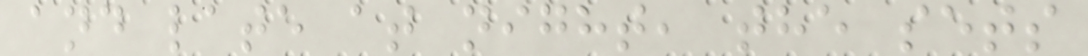and late at night, the sets
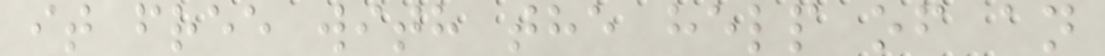it free with the help of an
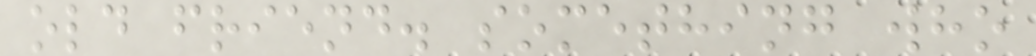old friend. something who
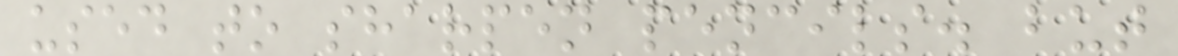used to sharpen pencils. but
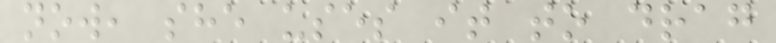now, she uses it to drag
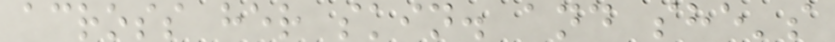across her skin. and she's
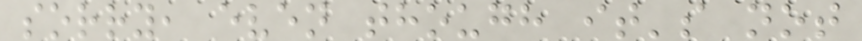sorry, even though it's not
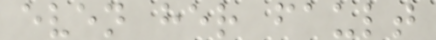even her fault
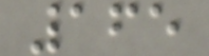165
